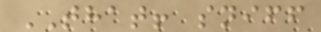THAT! sniff
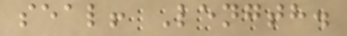seal! Length.
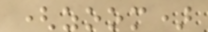(zoom)
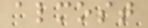almost
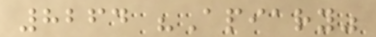8264 "Apiary"
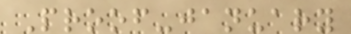Proof-january
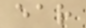ear
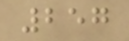257
